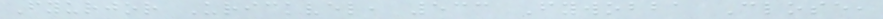Fyurjor Urickvel, 533 Fywobba Close,
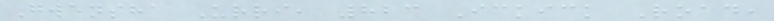Gwensha Urri, 823 Ickick Road,
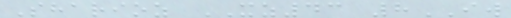Sharioz XZ43 8IW
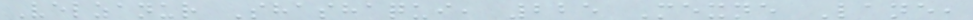Velzanur Shashaqui, 225 Mexne Lane,
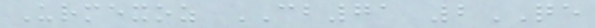Urmexoz CB71 2QE
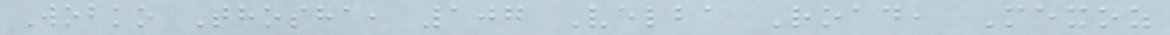Wobko Thosha, 107 Velba Road, Mexoz
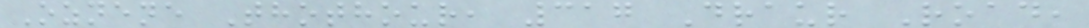Oznene Thothour, 317 Draur Road,
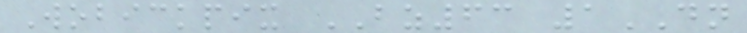Wobickpix BZ63 1DN
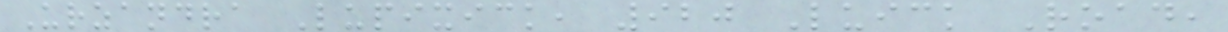Urzandra Lupixick, 920 Luick Road,
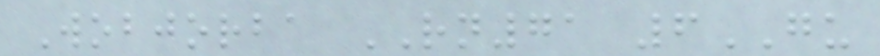Wobjorba RN71 6GU
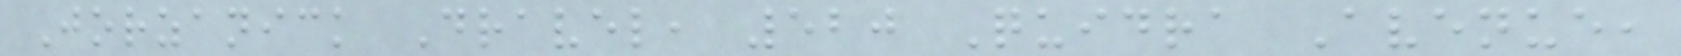Jorzanick Dravel, 520 Quidra Avenue,
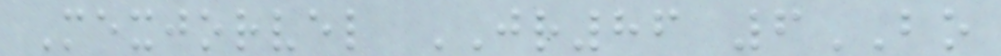Mexjorvel JR86 6BO
